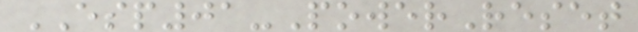ESP01-PowerReset
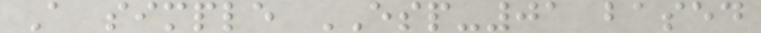A simple ESP-01 based
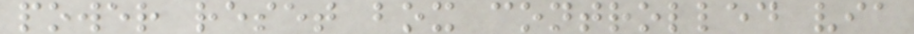power reset box controlled via
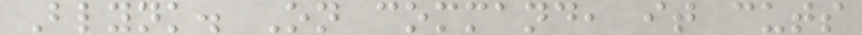Blynk. On command, it cuts
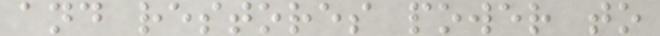and restores power to
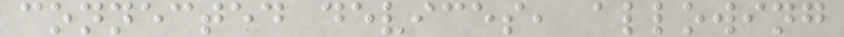connected devices, allowing
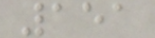151
